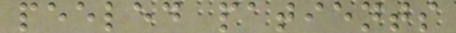peeled patients
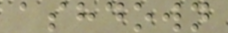ashdown
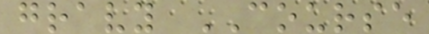gravy COURSE
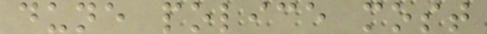dune police most
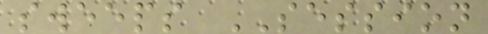sweeps SESSION
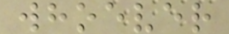whoever
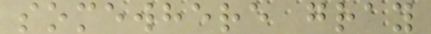somewhere gray
